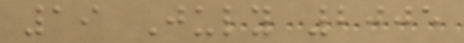19 July 2005
